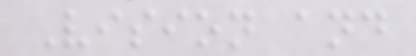Vision and
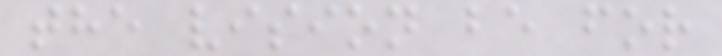the vision be for
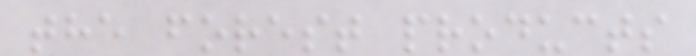the forest products
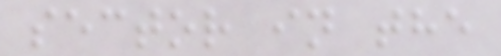sector in the
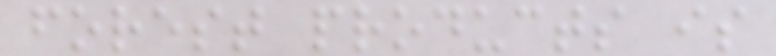forest products is
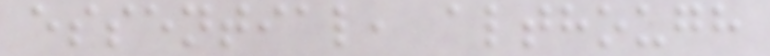essential, although
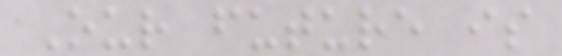Our future is
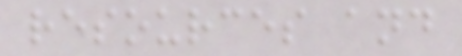resources and
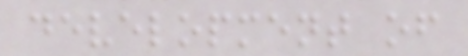development of
